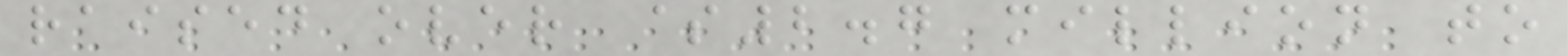raised over $2.7 million to
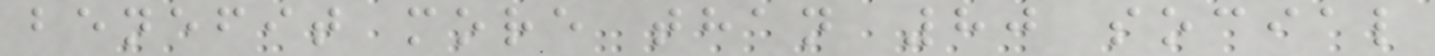benefit more than 80 social
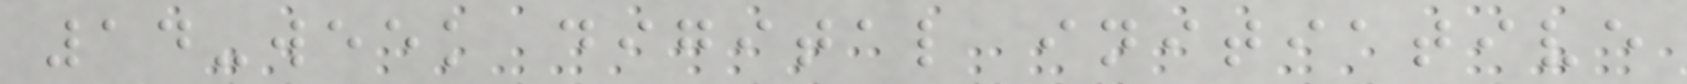14-week digital initiative
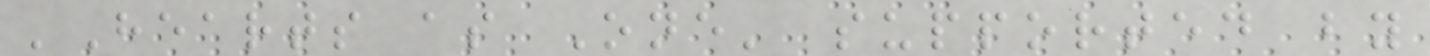'Hearts as One' supported by
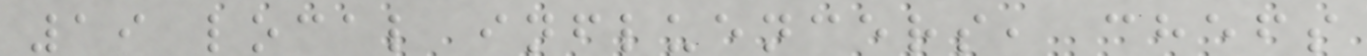19 local influencers, chefs
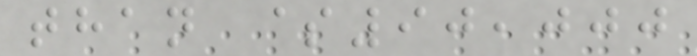than $90,000
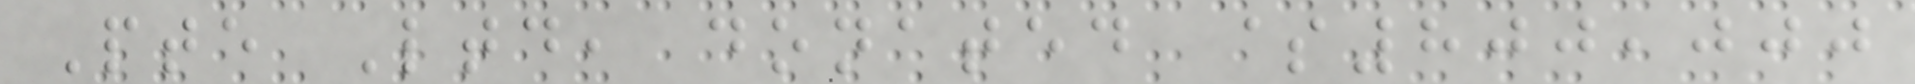Pte Ltd, donated $800,000
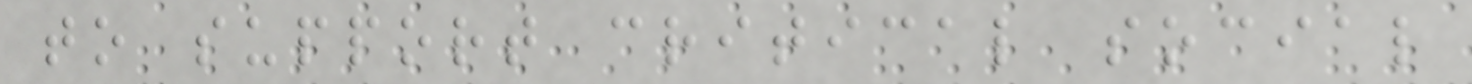to support critical social
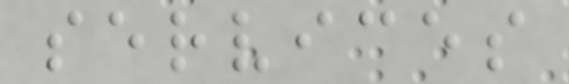services
